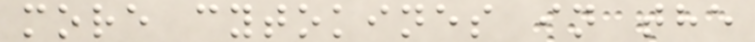more cytokines in the
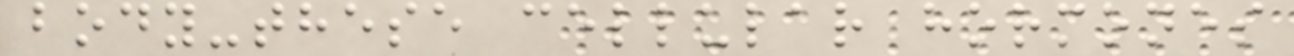body-these cellular hormones
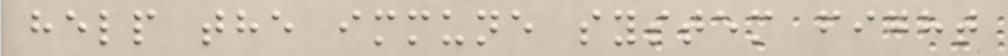help the immune system fight
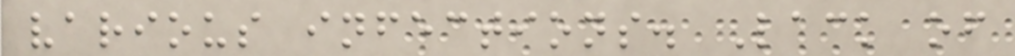various infections. Lack of
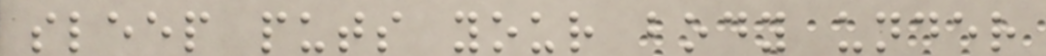sleep puts your body under
